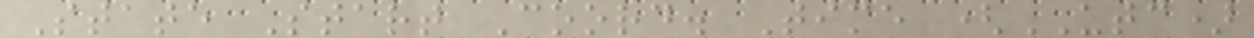State Start Coord. Time (UTC)
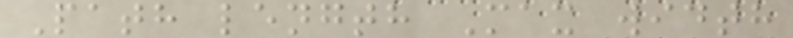Path length Max width
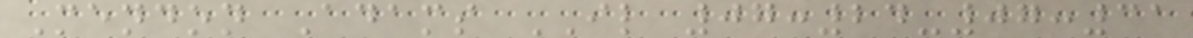Mendon Adams IL 07:24-07:31
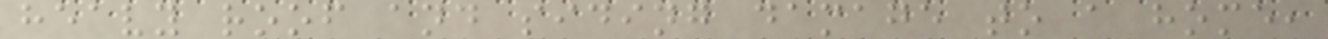heavy roof and siding damage to a home,
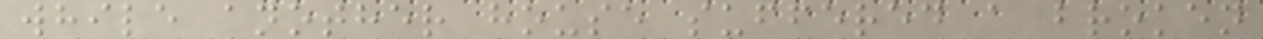while another house suffered a broken
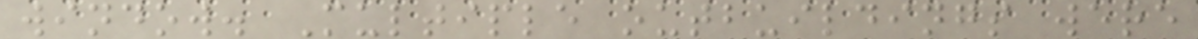window. Multiple outbuildings were
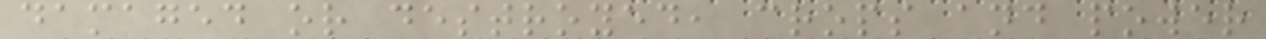damaged or destroyed, crops and power
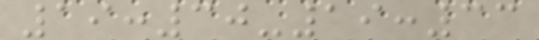19:30-19:33
